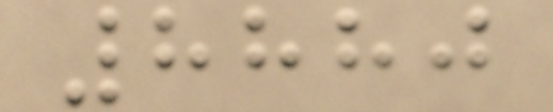8880
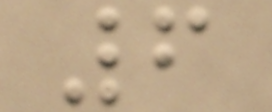6
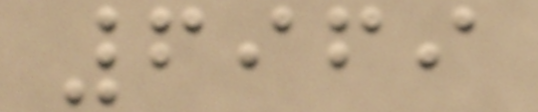6969
